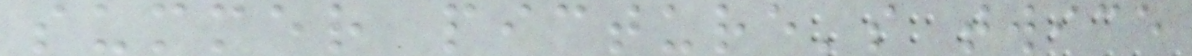summer picture's twice
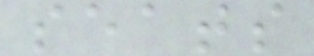seats
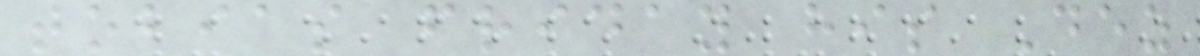tobias friday his Dez
